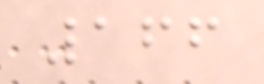166
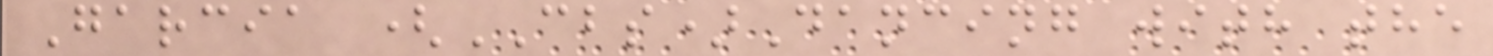Garcia (CBS)Dancing with the
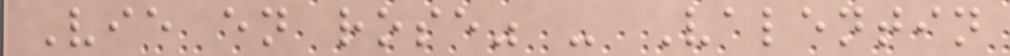Vie en rose" - Valentin
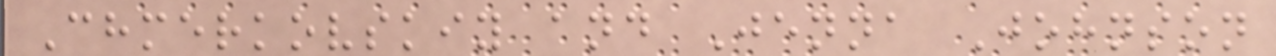Chmerkovskiy and Jenna Johnson
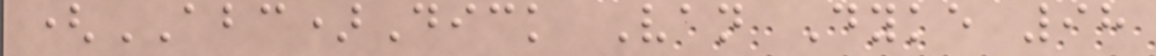(ABC)Dick Van Dyke 98
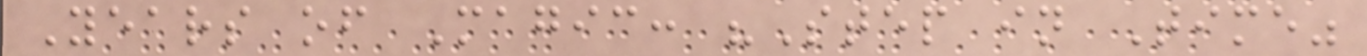Years of Magic: "Step in Time"
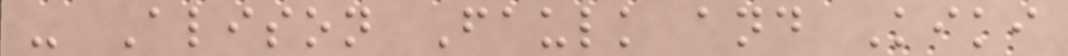- Alison Faulk and Kiki
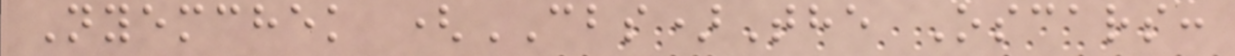Nyemchek (CBS)The Oscars:
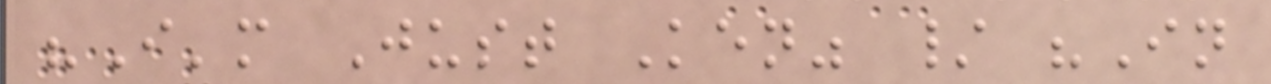"I'm Just Ken" / "In
